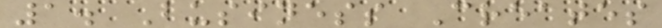1. Business Creates
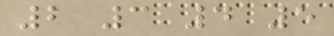2 3 4 5
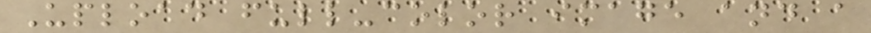Upload full-color image and a
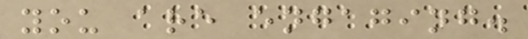you are engaging.
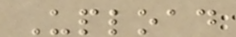Upload
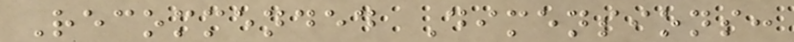Recommended Dimensions:
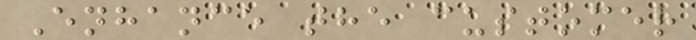Enhance the customer
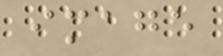image
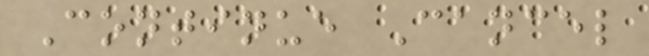Continue Cancel
